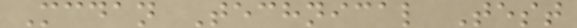Mcdan Technical Test
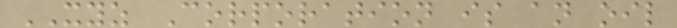XYZ Corporation is an oil
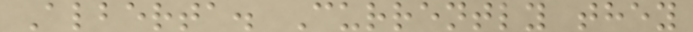Alberta. Currently they
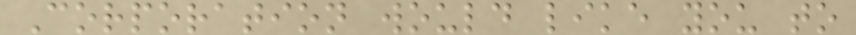Corporation would like you to
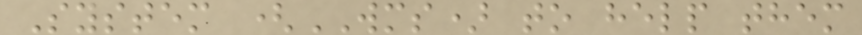System (WMS) to help them
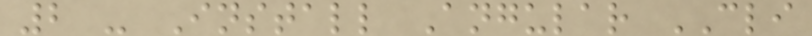2 - Install Angular CLI
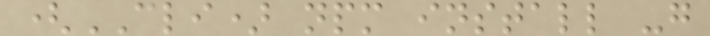(CLI) npm install -g
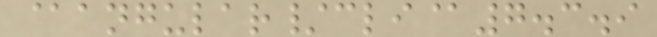@angular/cli@7.3.9
